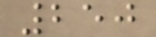250
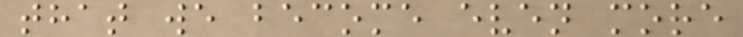that we become even more
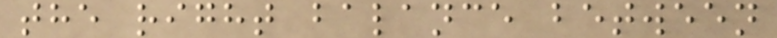the right balance between
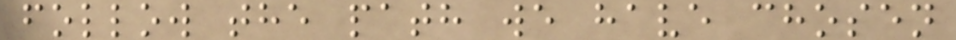follow the path we have chosen
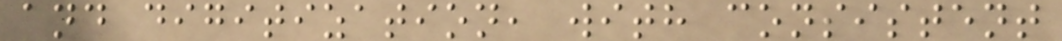and digitization, with consistent
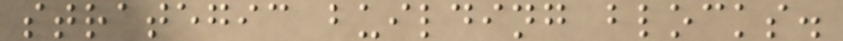strategic building blocks.
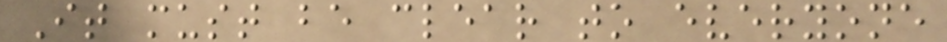It must be clear to everyone
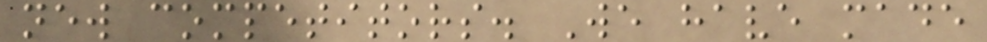new competitors. We have made
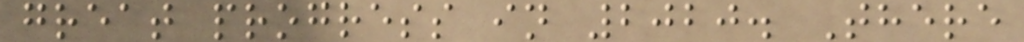great progress in 2020. There
